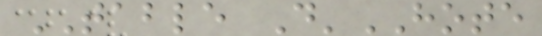TABLE D'HOTE
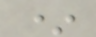*
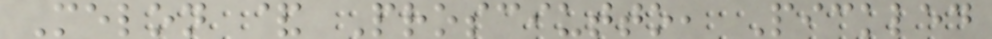Melon & Prosciutto, Pickled
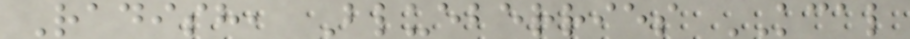Radish, Blueberries KCAL
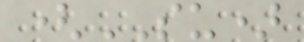(SU)
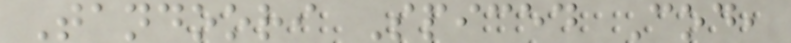Tandoori Spiced Cod,
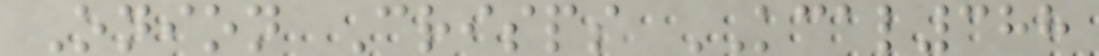Onion Crisps KCAL388
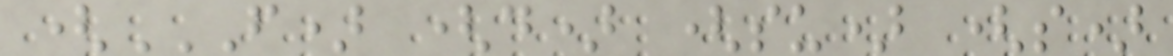(F) (D) (SU) (S)
